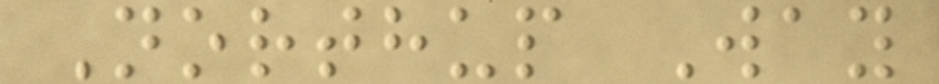Northup Way
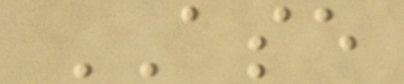ASE
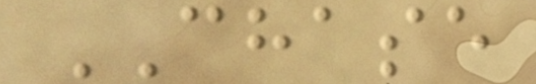CHASE
